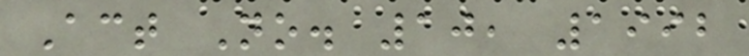Act No. 10, 1992
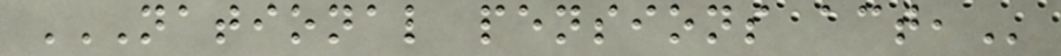NATIONAL PENSIONS ACT,
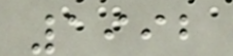1992
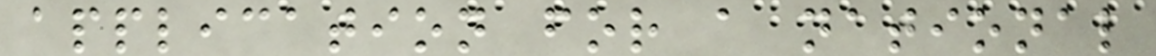application for a national
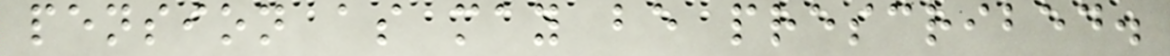pension as may be prescribed.
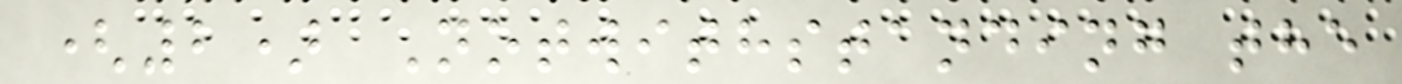(2) Notwithstanding the
